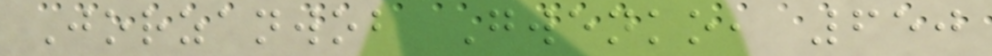Jorzanwob Gwenko, 650
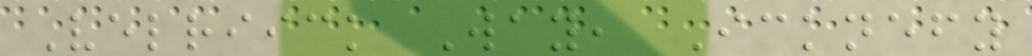Velriick Way, Icknefy
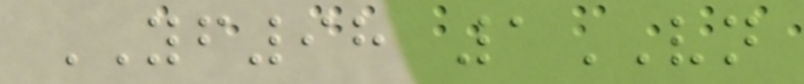YF98 1VN
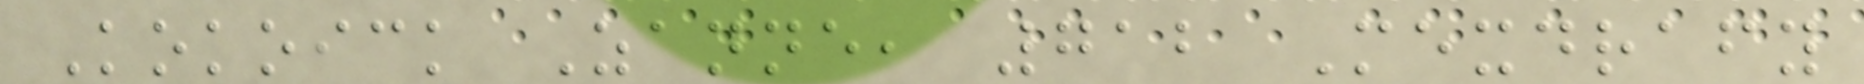Kokoick Zanne, 712 Mexdrafy
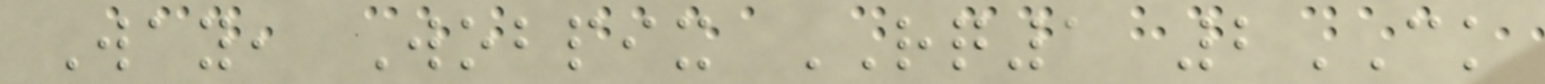Way, Wobpix RQ1 2CK
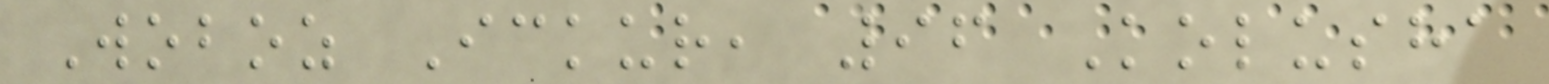Woboz Ickur, 96 Kolusha
